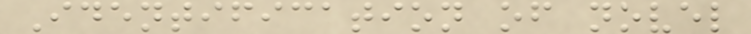Identification of novel
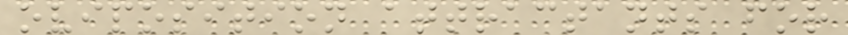oviposition attractants for
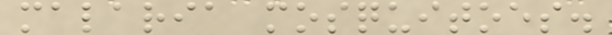malaria mosquitoes.
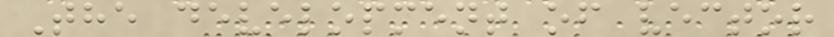The development of vector
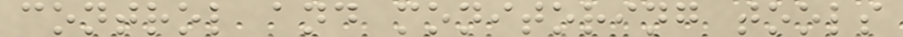control and monitoring tools
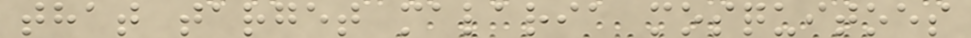that target malaria mosquitoes
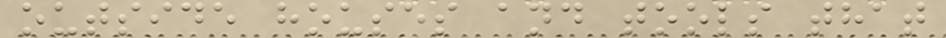outside houses and tools that
